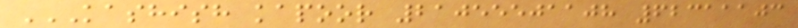KASHISH KAPOOR 21055501108 62311103
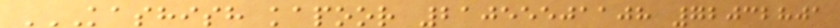KASHISH KAPOOR 21055501108 72032801
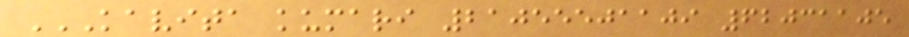KAVITA KUMARI 21055501109 62031105
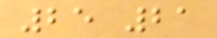25 21
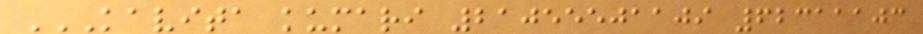KAVITA KUMARI 21055501109 62311103
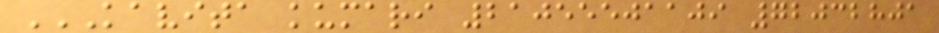KAVITA KUMARI 21055501109 72032801
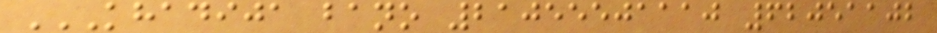KHADIJA BANO 21055501110 62051102
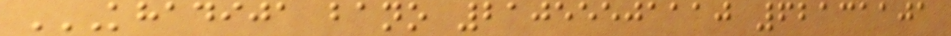KHADIJA BANO 21055501110 62131101
